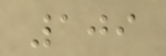109
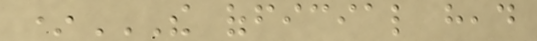*THE OFFICIAL HEAD
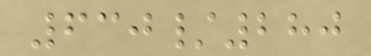630/280
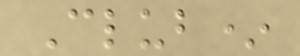Club*
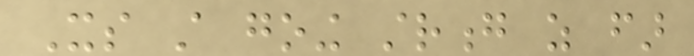Its still going strong as far
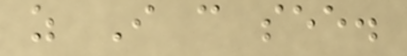as I can see.
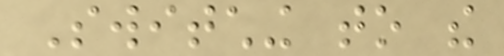Switching to the
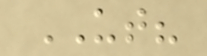UT?
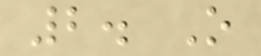2. O
